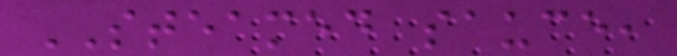STEAMED sauce,
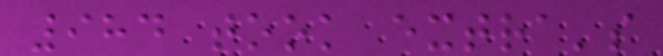984 took extra's
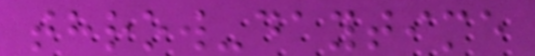throw-daytime
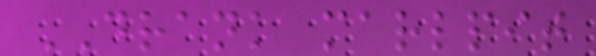DRANK marlpit
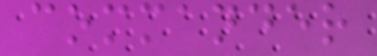commander
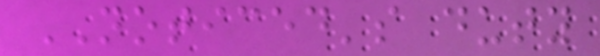NOTICED's duty
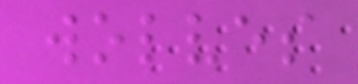wolves
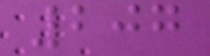207
